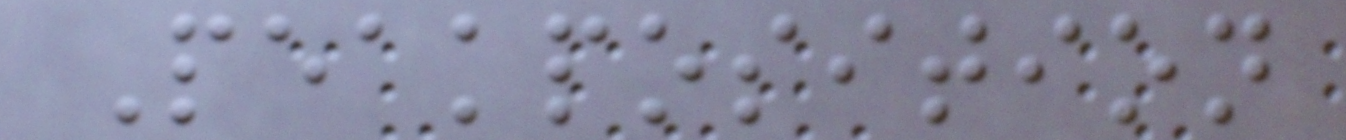Peakposition
